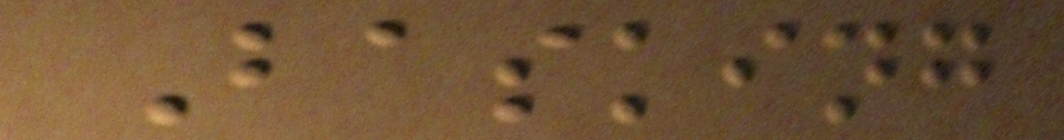Basking
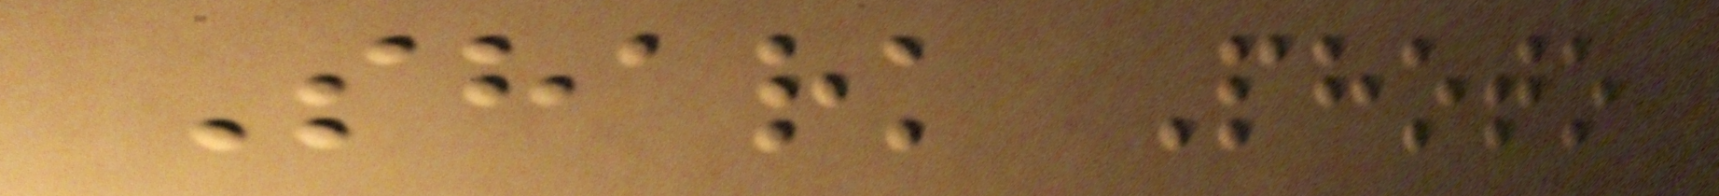Shark Photo
